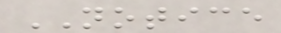NOTICE
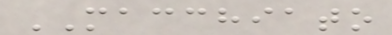MACCHIATO
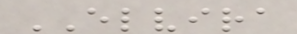ELVIRA
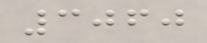3060
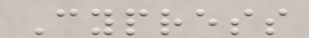Cypress
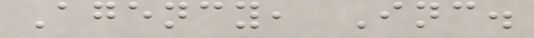Agency, Inc.
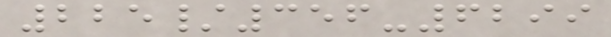225/356-6299
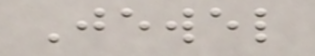Jewel
